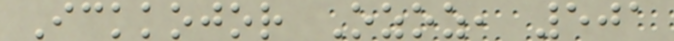Ickkojor Ozoz, 501
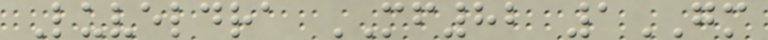Luveldra MF82 1GM
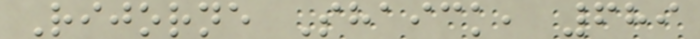Rijorne Shaick, 689
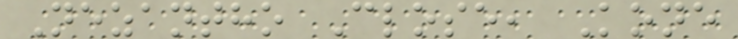Nezantho Close, Kone
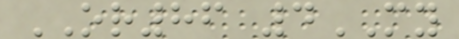OR86 4MY
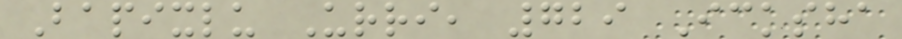Bapixlu Urri, 729 Icksha
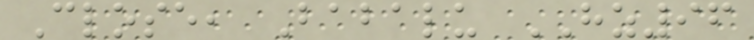Close, Babalu HZ96
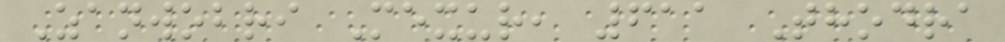Zanwobri Mexur, 611 Thodra
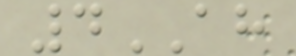4AH
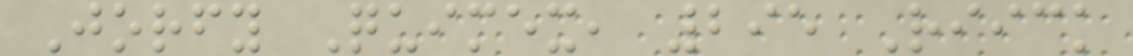Jorfy Quimex, 295 Riick
